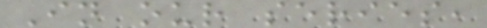In our series,
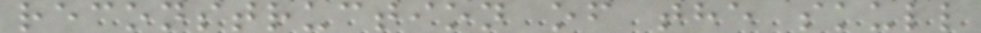reconstruction of the skull
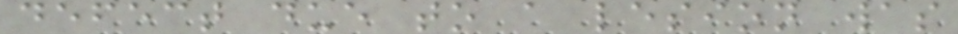defect due to a lesion was
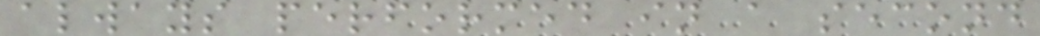always performed in a second
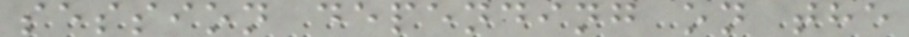session depending on the
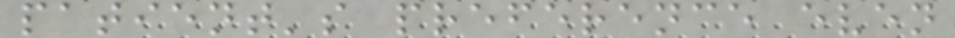patient's preference even
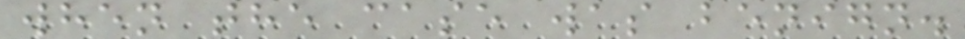when the case was benign.
